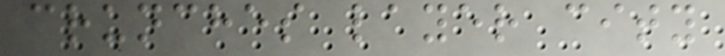crunches layer city
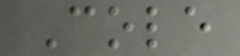Cole
